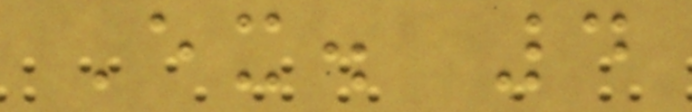Ex. 4
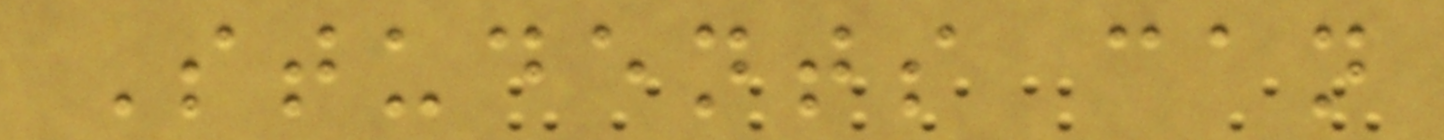Students can
